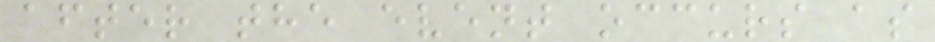after the event occurs as
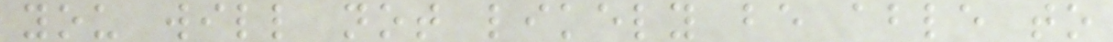you will not likely be able to
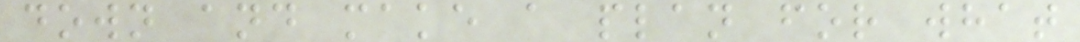down and make a plan for what
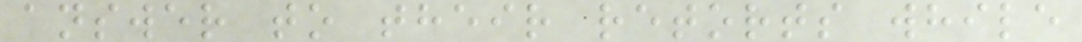answer to their retorts while
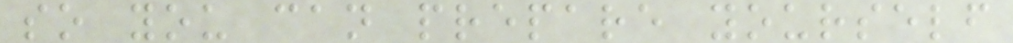so you can prepare yourself
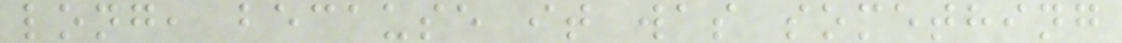long, because it was something
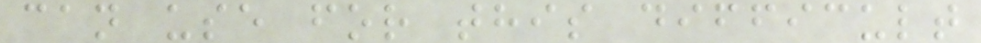can use for this difficult
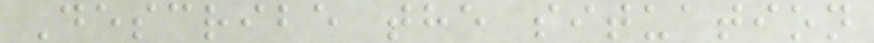Describe the situation
